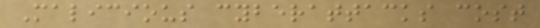Malicious cyberattacks cost
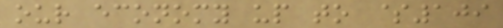our economy up to $109
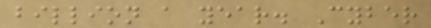billion a year. Cyber
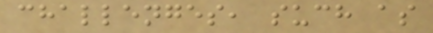challenges, such as
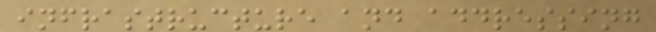infrastructure and addressing
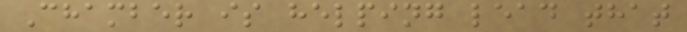Chamber is helping lead that
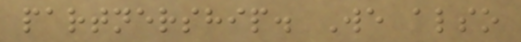partnership. We also
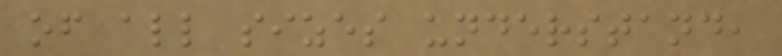of all sizes understand,
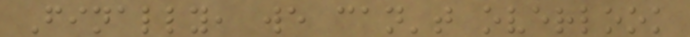Finally, we can't overlook
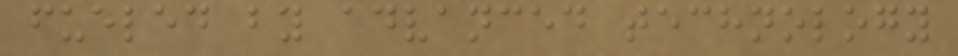fueled by advanced technology
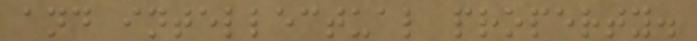and intellectual property.
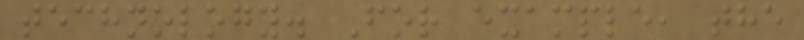technology. For example, the
